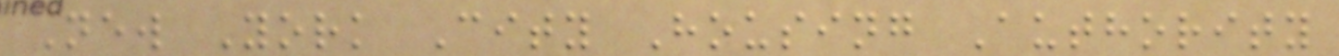New York City Housing Authority
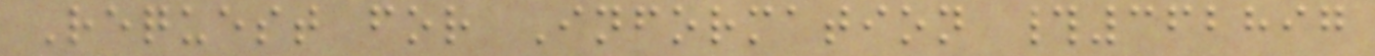Request for Information #362897
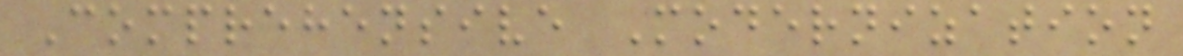Comprehensive Modernization
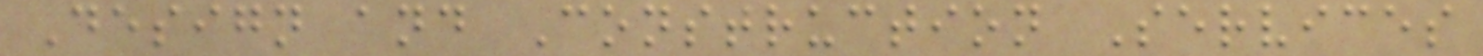Design and Construction Services
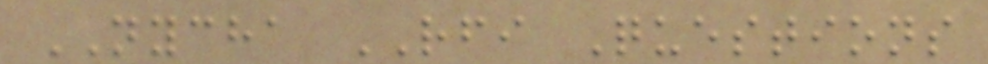NYCHA RFI Questions
